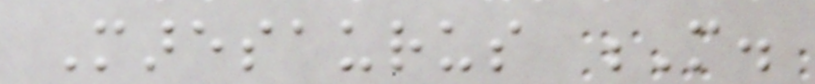Maresaurus M.
